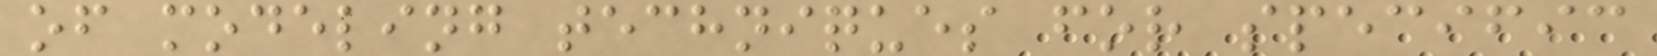of modeling techniques for specific
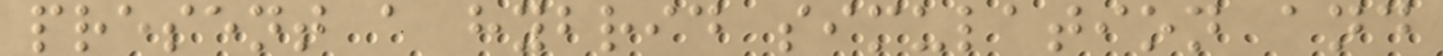present a hybrid simulation and
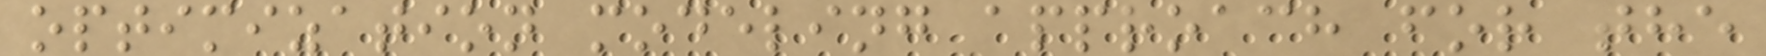optimization modeling approach for the
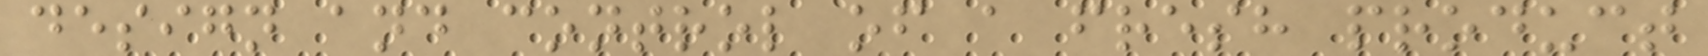design and control of a fresh product
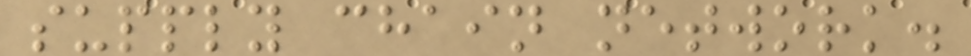supply chain network.
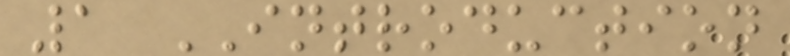1 INTRODUCTION
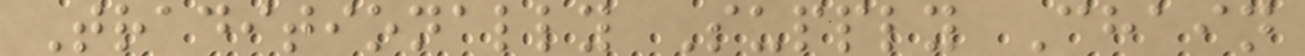Traditionally Supply Chain
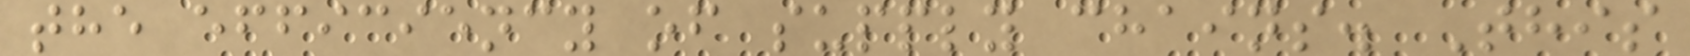the efficiency of supply chains. This
